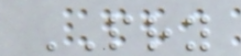PRY
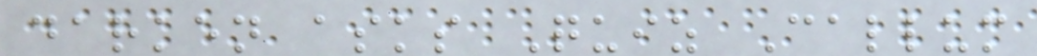darken asks Quiz Callum
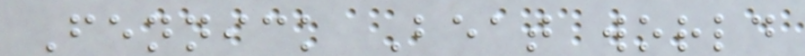Fennick Beat world
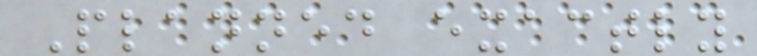Planned exactly
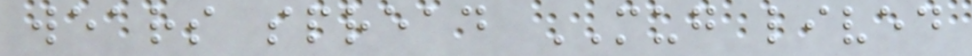wears spread MUG lived
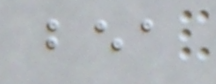bea
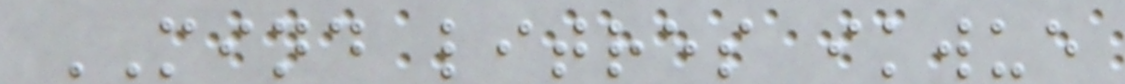MIND litres ikwue
